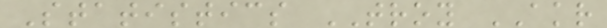Statistics TROY AKR
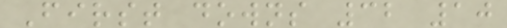First downs 32 10
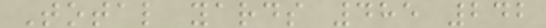Total yards 485 242
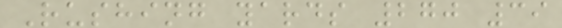Rushing yards 270 39
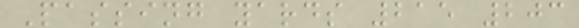Passing yards 215 203
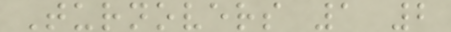Turnovers 1 2
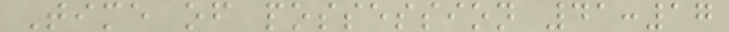Time of possession 41:17
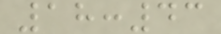18:43
